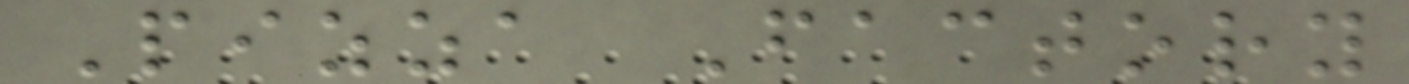Pizza Factory
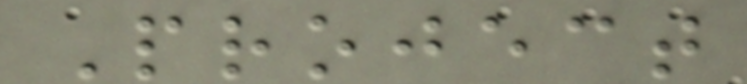Project
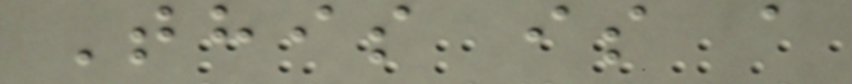This is a
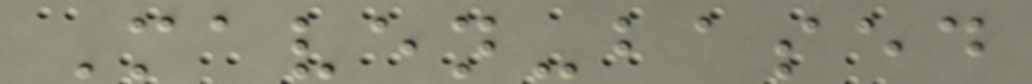Maven-based
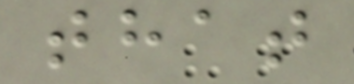that
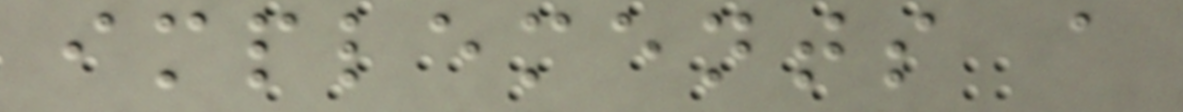implements a
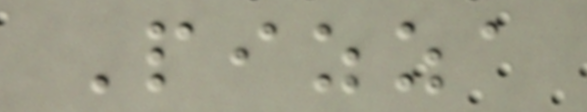Pizza
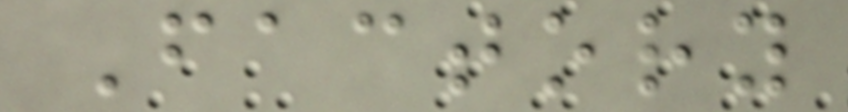Factory
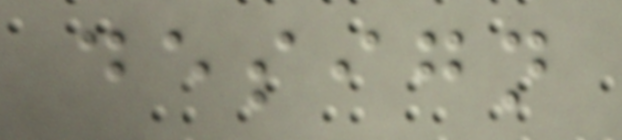design
